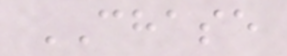CHASE
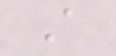A
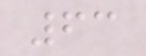63
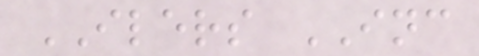ILERS INC
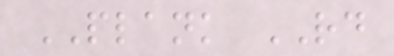PLANK RD
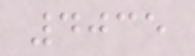4035
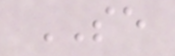SE
